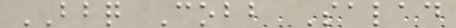BBQ Cobb Salad
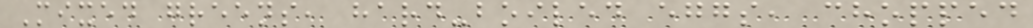Mixed greens, hard-boiled eggs, chopped
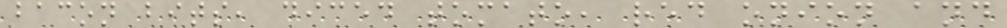bacon bits, diced tomato, red onion and
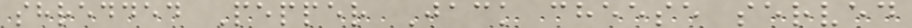shredded Pepper Jack cheese served
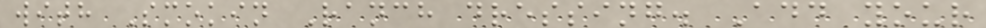with Smokin Ranch dressing. Add your
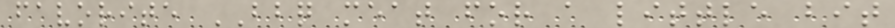favorite BBQ meat for a little bit
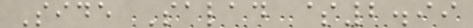Side Salad $2.99
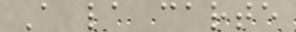A la carte
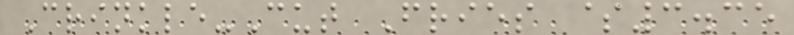Crinkle-Cut Fries $3.35
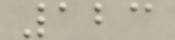123
